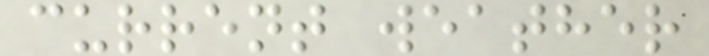current weather
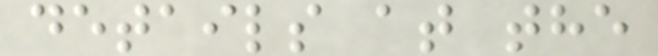details at the
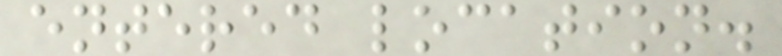entered location.
